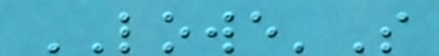LOWE'S
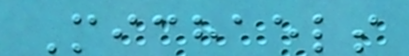Michaels
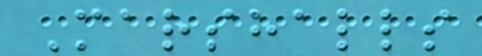Marshalls
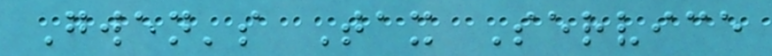Gwen's Tax Service
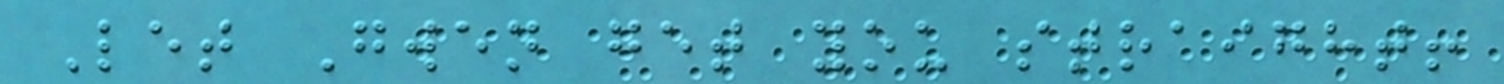Let Gwen get you straight!
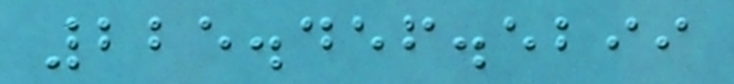225.456.5299
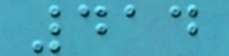414
